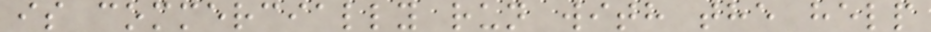is commercially run with the help
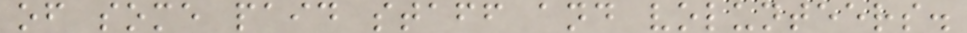of some paid staff and volunteers.
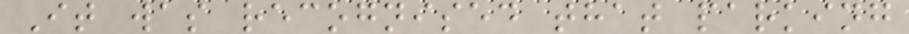It was recognised that parking
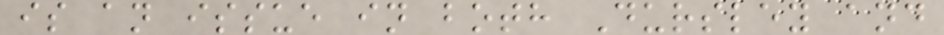is an issue in both Dursley and
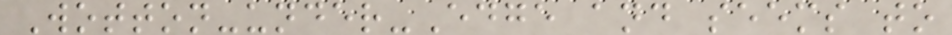Wotton-under-Edge and seems to
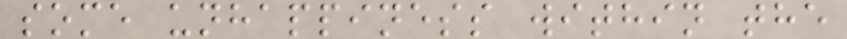some unhappiness within the
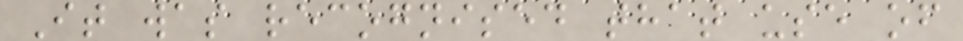It was recognised that use of
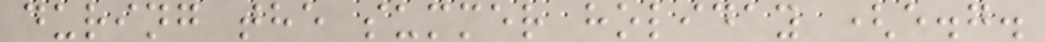during the summer holiday (e.g.
